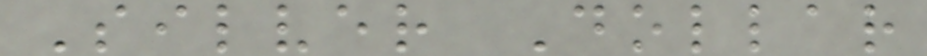Silver Dollar
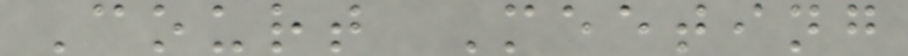Court Meeting
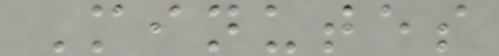Minutes
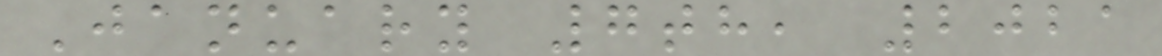January 7th, 2021
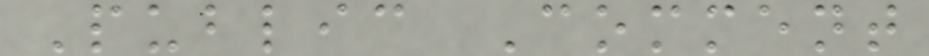Public Comment
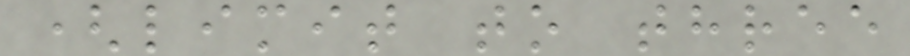(limit to three
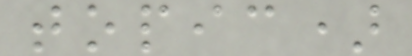topic)
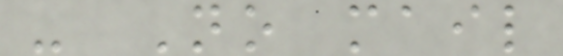- No mail
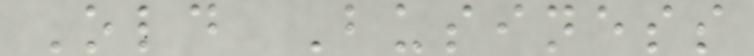Old Business
